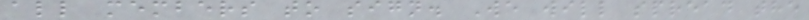all members to sign. We will spread the
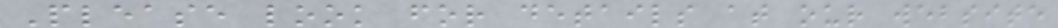Please look for details at our website
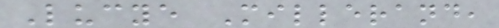Lucye Millerand,
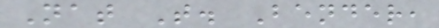Nat T. Bender,
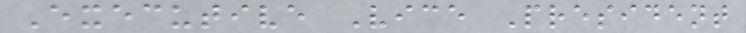Executive Vice President
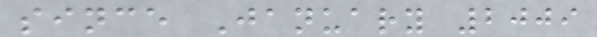since January 2009
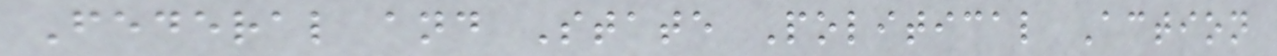Federal and State Political Action
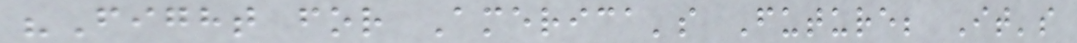"Fight for America's Future; It's
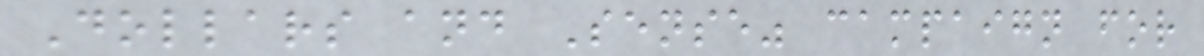Dollars and Sense" campaign for
